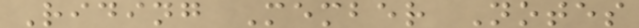Riding Member Notes
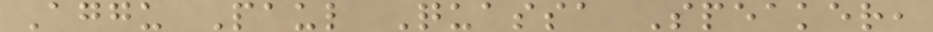Aggu Paul Quassa Speaker,
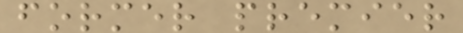former premier
